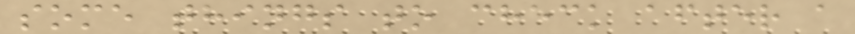some things to check after a
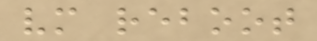vm reboot
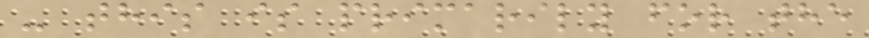- this is primarily for the
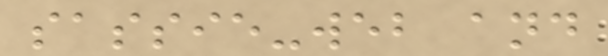sassie-web and
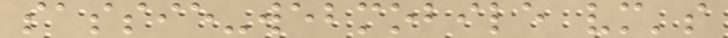sassie-webmobile vm's
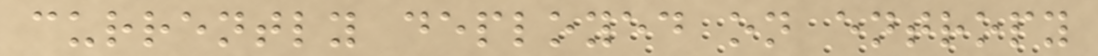currently deployed on entropy
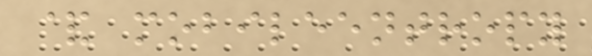& mobileentropy
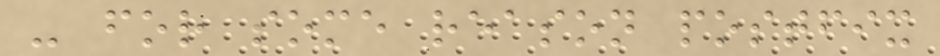- for some reason postfix
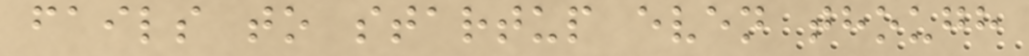fails to startup even though
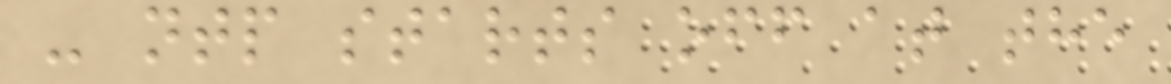- ntp starts off at the
